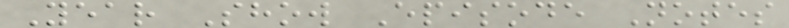Year Show Episode Notes
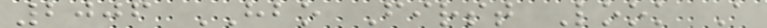2006 HBO First Look A
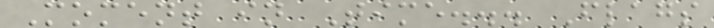Moment in Time... Flags
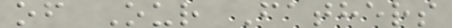of Our Fathers
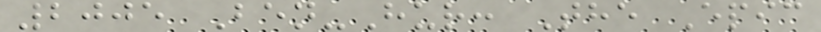2005 Ben-Hur: The Epic
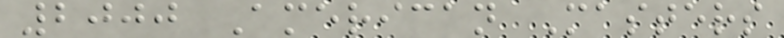2000 American Masters
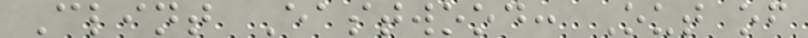Clint Eastwood: Out of
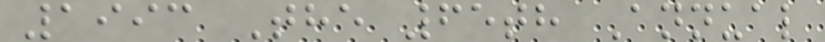1993 The 65th Annual
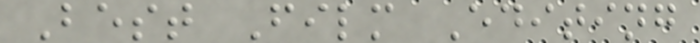Best Film Editing
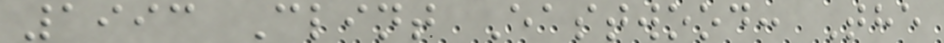1993 Clint Eastwood: The
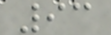93
